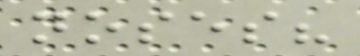noses?
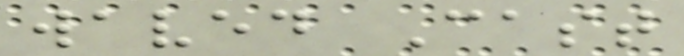waved Cast
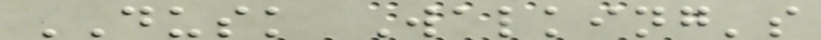DUSK Walking's
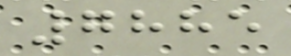7885
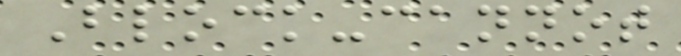Block-cannot
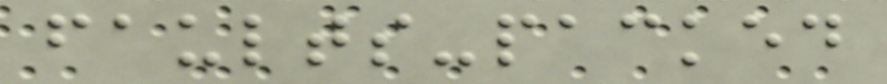faults-packed
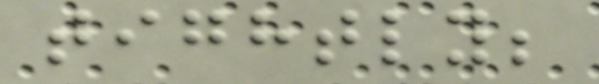tightly;
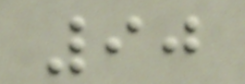90
